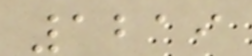1219
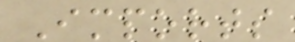Imports
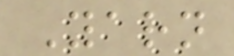Yarn
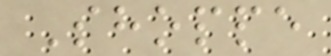Shoppe
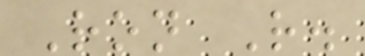Ron R.
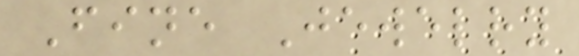Fine Jewelry
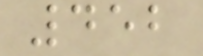452
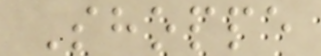Shoppe
